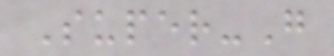Super-G
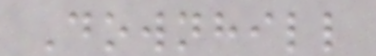Downhill
